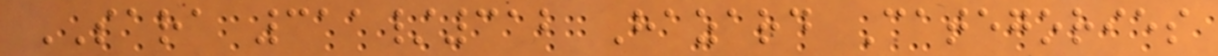SARA 311/312 Hazard Categories
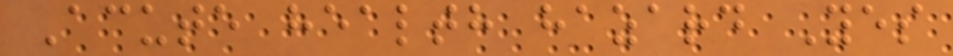Acute health hazard Yes
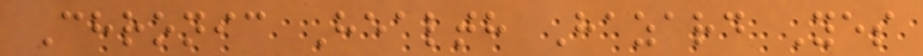Chronic Health Hazard Yes
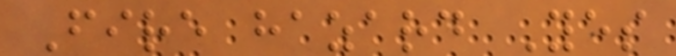Fire hazard Yes
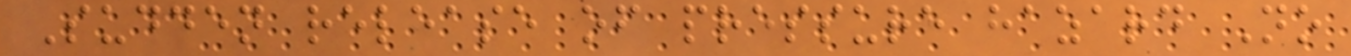Sudden release of pressure hazard No
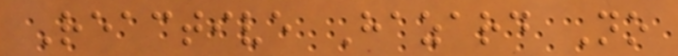Reactive Hazard No
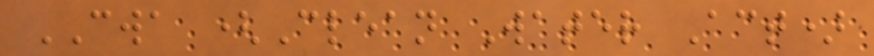CWA (Clean Water Act)
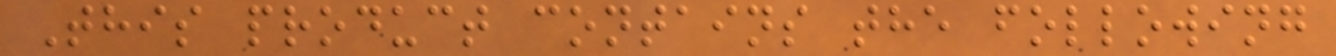This product contains the following
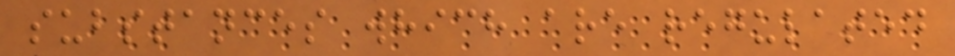substances which are regulated
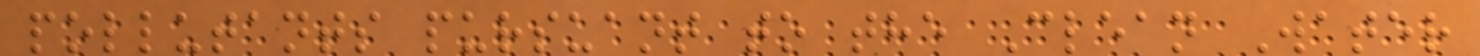pollutants pursuant to the Clean Water
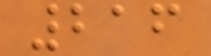216
